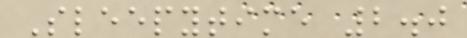Sleepytime 2.0
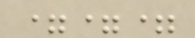===
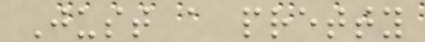Just a pretty
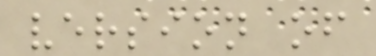version of
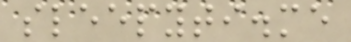sleepyti.me
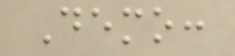Demo:
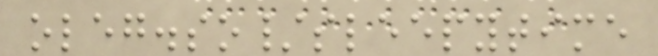oleg.so/sleepytime
